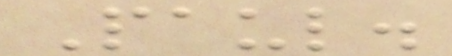Paul.
